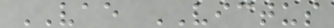VAE VICTUS
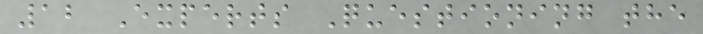12 Experts Questioning the
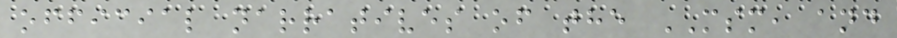official narratives of the MSM, and
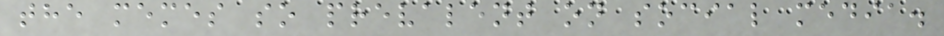the memes so prevalent on social media.
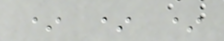* * *
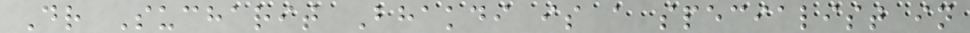Dr Sucharit Bhakdi is a specialist in
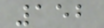152
